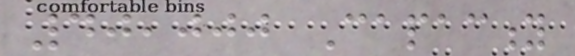40,000 Capacity
